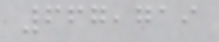667,719
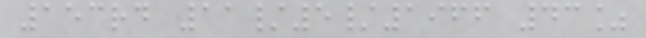153rd 11/5/1966 43%
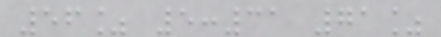56% 5:31 71%
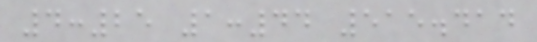4:25 1:44 515.414
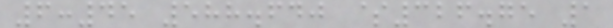6:45 588.640 $326.75 1
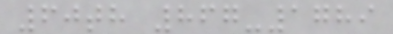60th 867-1789
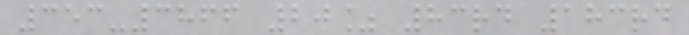353-3866 20% 83rd 183rd
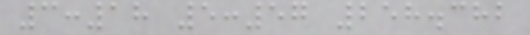3:18 5:57 258.382
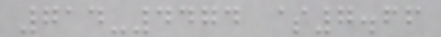714-4474 $7.66
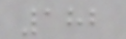182
